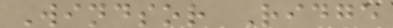Windsor Ridge
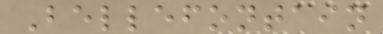Bellefontain
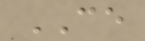CE
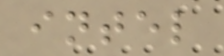intel
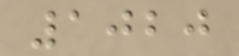1020
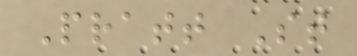Pratt St
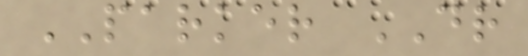PARKER DR
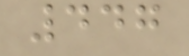447
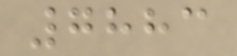7883
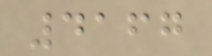4167
